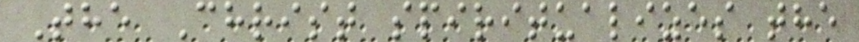The Christ spiritualizes the
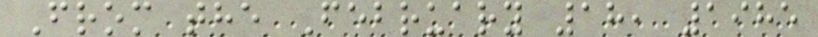From the February 18, 1985
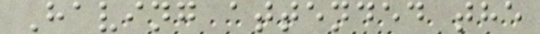Having attended the
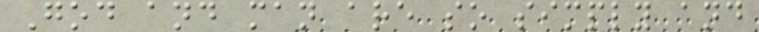God and man are so simply and
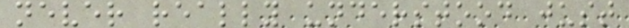never really understood just
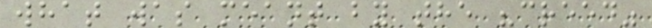what was meant by the "creed"
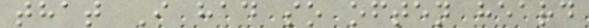that I had so often heard
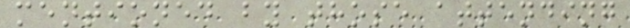mentioned by those attending
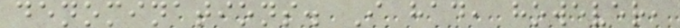denominations. I had, however,
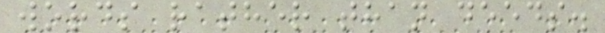words rather than deeds.
